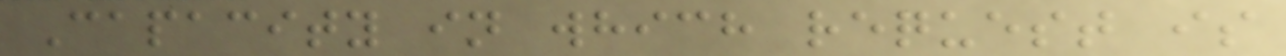Capacity in which request is
